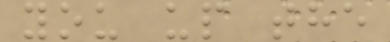you up the
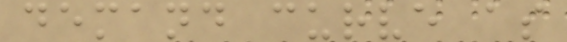demand curve as
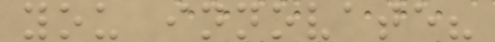you innovate?
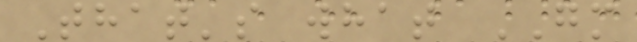That's what GM
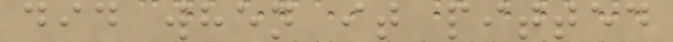did when it pitted
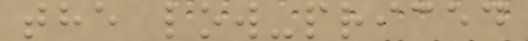the low-priced
